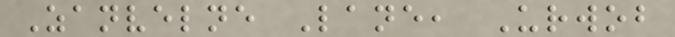Zanvelne Lane, Urwob
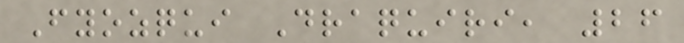Fyozqui Draquiri, 26
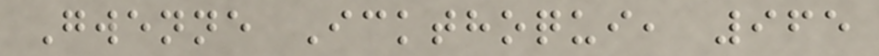Gwenne Ickthoqui, 965
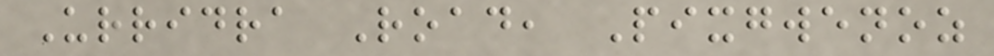Urridra Road, Pixgwenoz
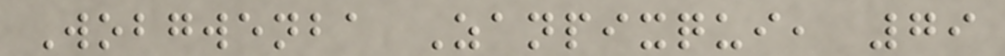Wobgwenba Zanpixqui, 79
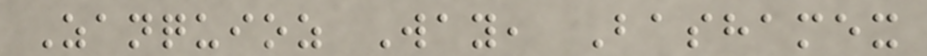Zanquioz Way, Bashamex
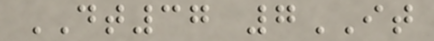DT37 7IT
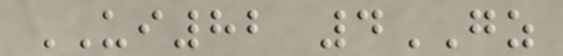UI82 4GZ
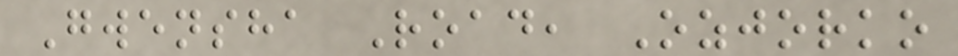Gwensha Road, Ozjorko
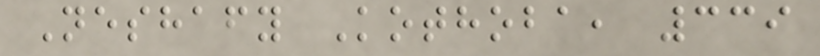Neshafy Kothoba, 339
